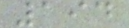194
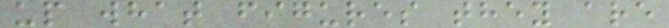up what figures they are
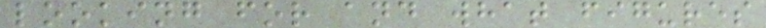looking for and what figures
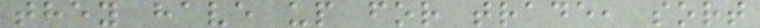they have up for trade, sort
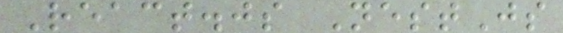React.js NestJs
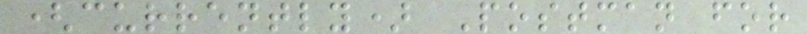(currently) Postman for
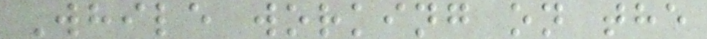While working on the
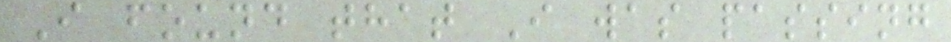I found that I was passing
